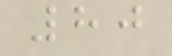80
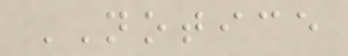NOTICE
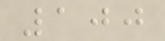100
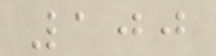100
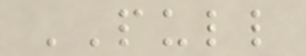PULL
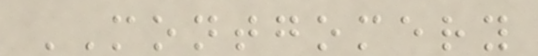MONTGOMERY
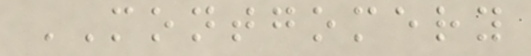MONTGOMERY
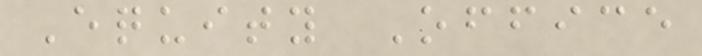Equity Office
